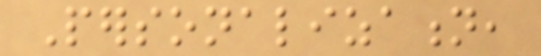Personalization,
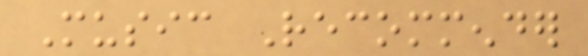Music Recommender
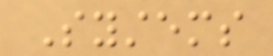Systems
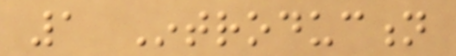1 Introduction
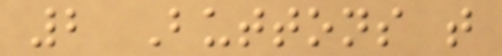2 Buttons that
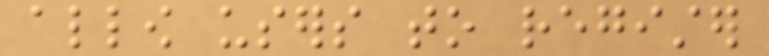allow users to register
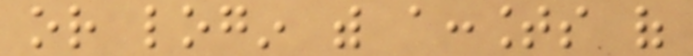or login with accounts of
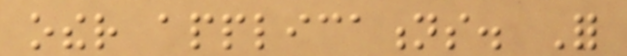other applications. For
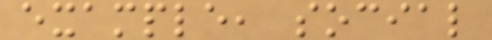example, social
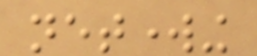networking
